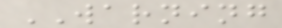WARNING
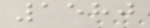1580
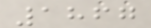1867
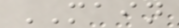MAIN
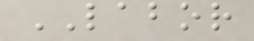LABOR
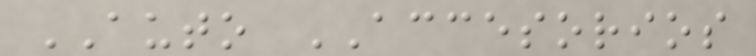AUTO ACCESORIOS
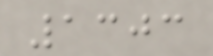1303
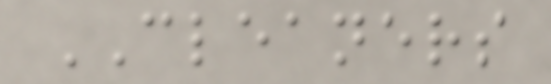CLEANERS
